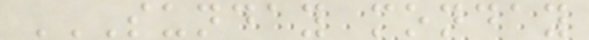SUNDAY MONDAY
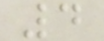4
